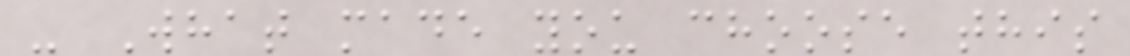- What made you choose this
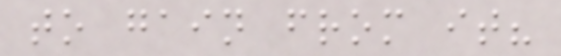to gain from it?
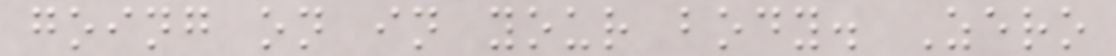going on in your body. Zero
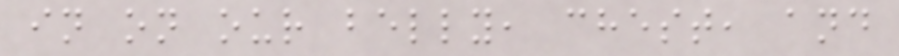in on our belly, chest, and
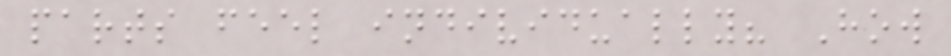parts feel individually? How
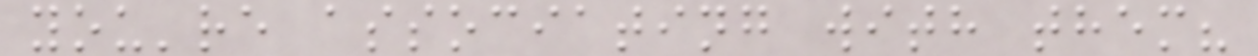you're associating with them?
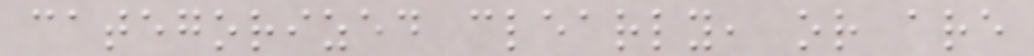categorized clearly, or are
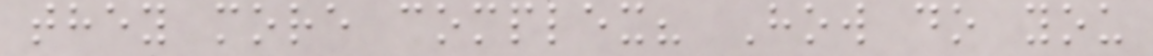they more complex? How do you
